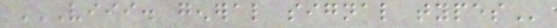VIII. GENERAL SIGNAL TYPES
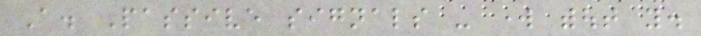A. Passive signals - work without you.
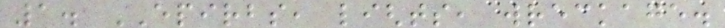1. EPIRBS, lights, wreckage.
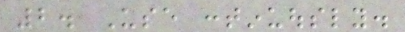2. Use continuously.
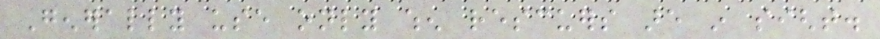Generally use only when rescuers are in sight.
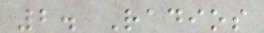2. Radios
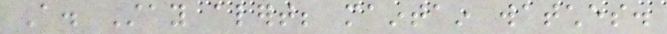A. Stay alert; maintain watches.
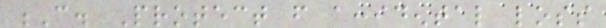C. Protect from accidental loss
